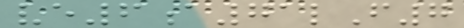ve6a71lF7
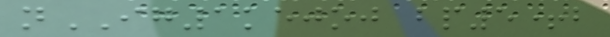nIG1kejoj bp5+b
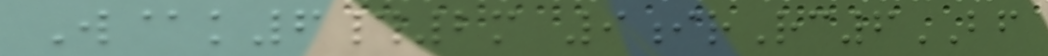W@k6#2m 9irRc6BF
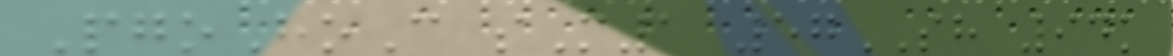PgoHoC sM1 57SH 94k
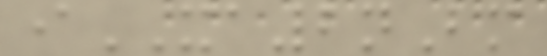iXA2nBm
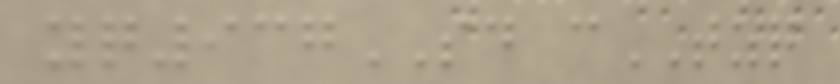yq937SD cTZQ
